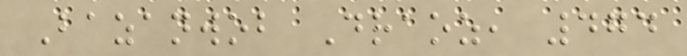Bazanwob Draoz, 474
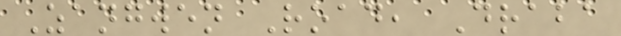Zangwen Road, Draba
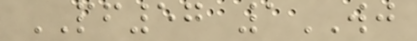PF57 1WJ
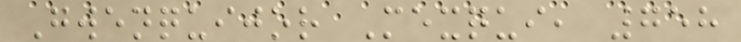Gwenquijor Mexqui, 758
